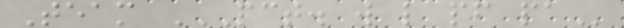Team PCT. W L PF PA
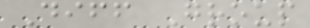Diff Group
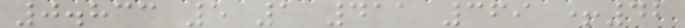0.833 5 1 411 369 +42
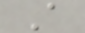A
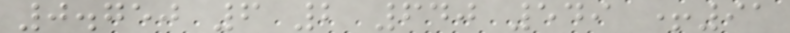0.750 6 2 640 549 +91
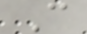C
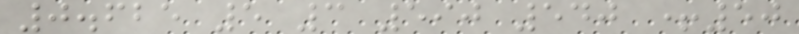0.625 5 3 590 540 +50
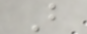B
